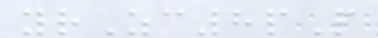yrZc8pP
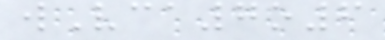wVca7o6
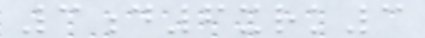3d6xrk3
